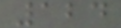124
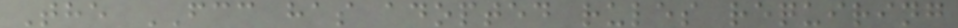The FCC has adopted rules requiring
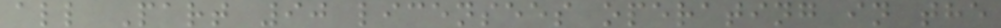all Part 90 licensees operating in the
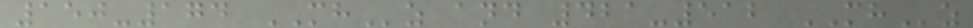150-174 MHz and 421-512 MHz
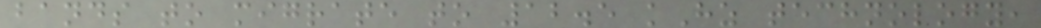bands to migrate to 12.5 kHz technology,
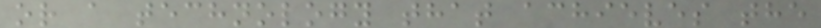or a technology that achieves the
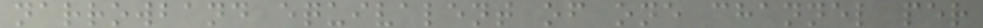narrowband equivalent of one channel per
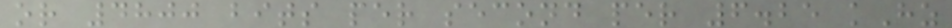or 4800 bits per second per 6.25 kHz
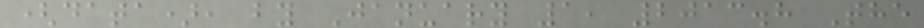(data), by January 1, 2013.8 The
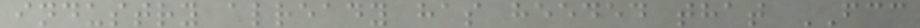industry already has heeded that FCC
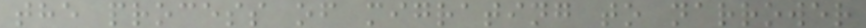the process of migrating to narrower
